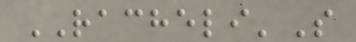RACHELI'S
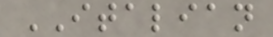ITALIAN
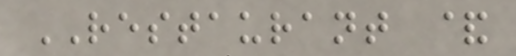RESTAURANT &
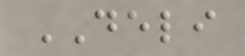DELI
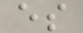es
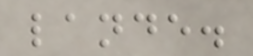lande.
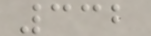332
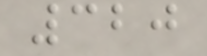320
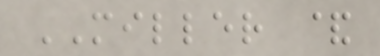MILLER &
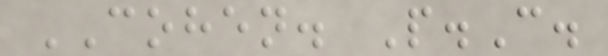COHEN. P.C.
